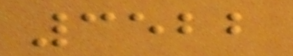3522
